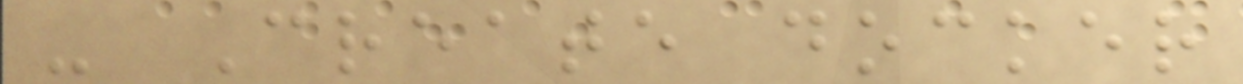- Create docker
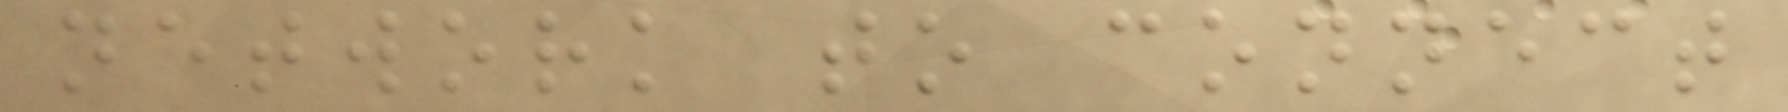network to connect
